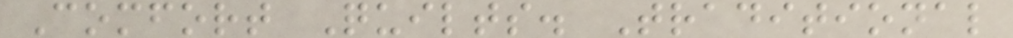Comfort Quilts. Traditional
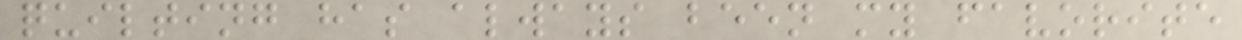quilting has always been my favorite
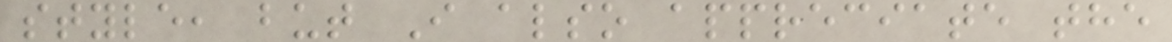style, but I also appreciate the
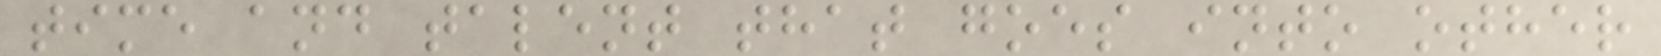time and talent that goes into other
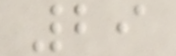29
